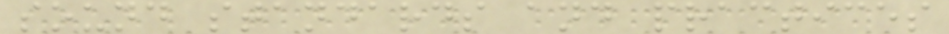sound standards and practices
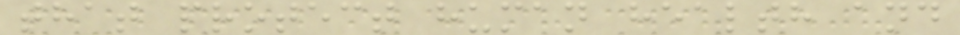that protect human health and
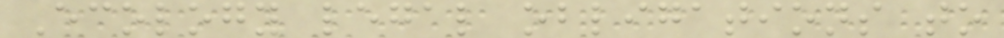Ecology legal obligations to
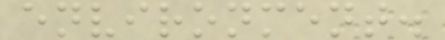environment.
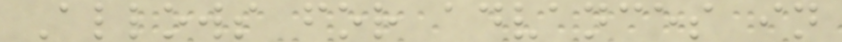Allows for advances in
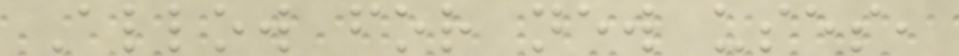Allow for new uses,
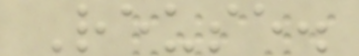Reuse.
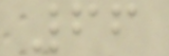66
